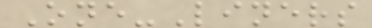One-Liners
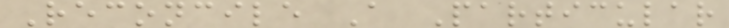Reconcile A Particular
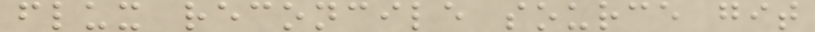flux reconcile source git
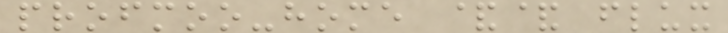profmoo-home && flux
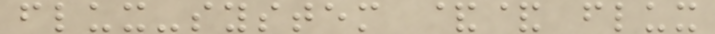flux-system && flux
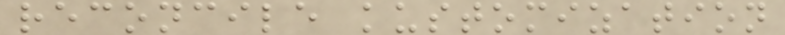reconcile kustomization
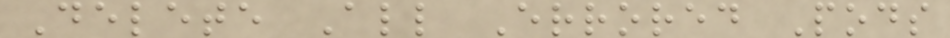Delete All Errored Pods
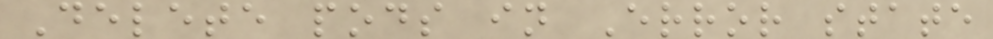Delete pods in Error state
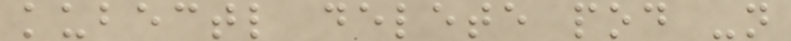kubectl delete pod -n
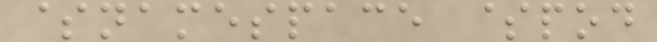$namespace $pod
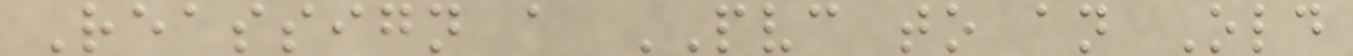Reassign a PVC to an Old
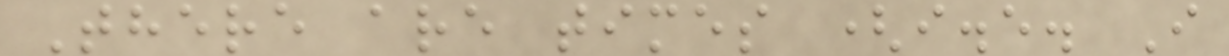There are times (i.e. I
